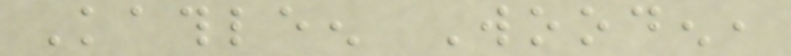Kathleen Wooden,
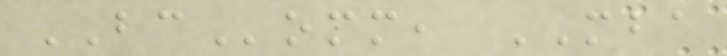BComm, MBA
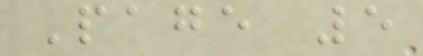Page 5
